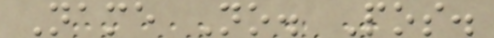Name No. Pos.
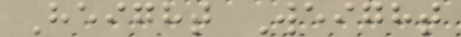Height Weight
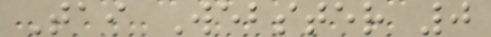Tai Webster 0
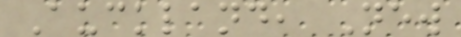Auckland, New
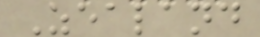Zealand
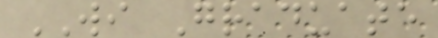WI Graduate
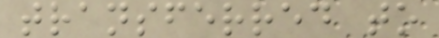transferred to
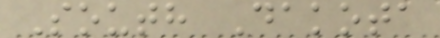South Dakota
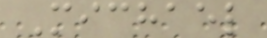Michael
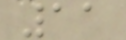11
